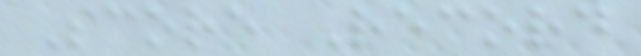Score Record
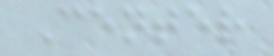Center
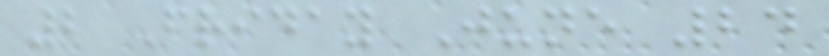2 Friday June 24
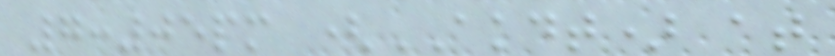7:05pm (AKDT) at
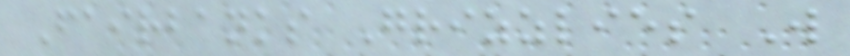Fairbanks Grizzlies W
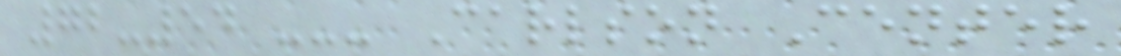72-54 --- Carlson Center
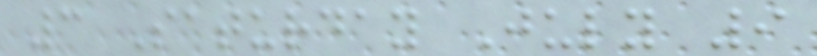3 Saturday July 9
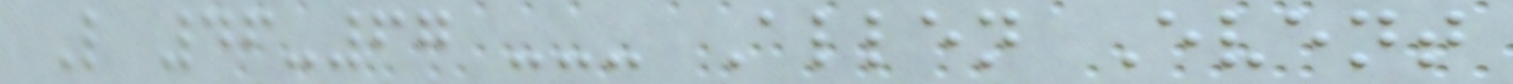L 46-67 --- Allen Event
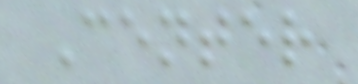Center
